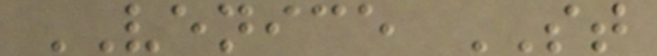VENICE ST
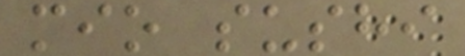mio sushi
